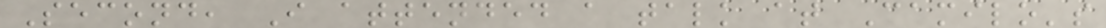Second, I attended a talk at Camilo's
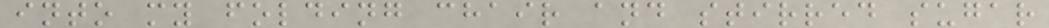into my folding chair and stirred sugar
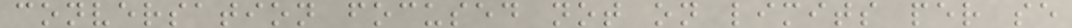conversation focused not on limits per se
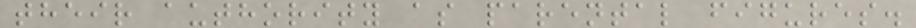their authority as parental figures.
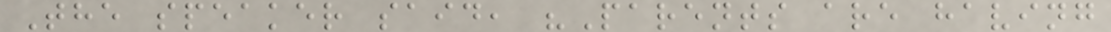The speaker said, "Parents are having
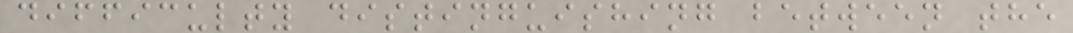difficulty distinguishing between the
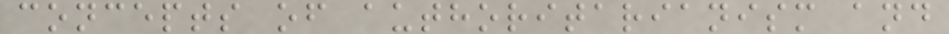concepts of authoritarianism and
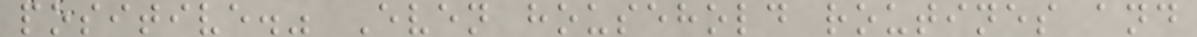positive." Even household routines and
